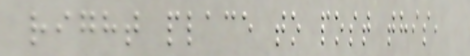right place to post this,
